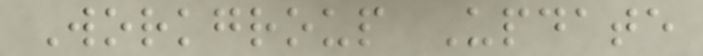Workgroup Update
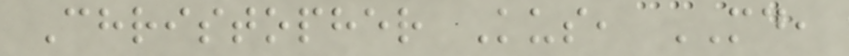Christopher Kus, MD,
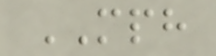MPH
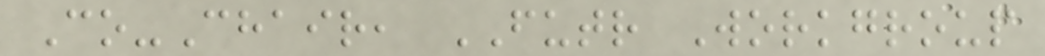Co-Chair, FUTR Workgroup
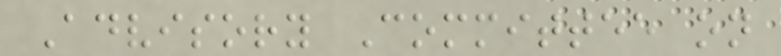Advisory Committee on
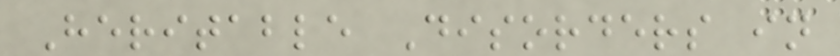Heritable Disorders in
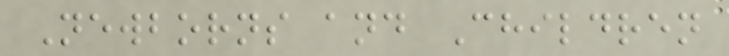Newborns and Children
